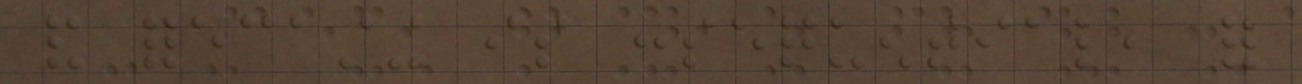and forecasting is consequential, for
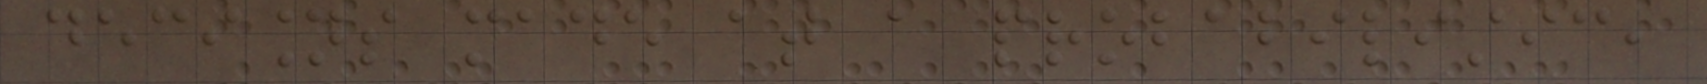decisions made at a probabilistic,
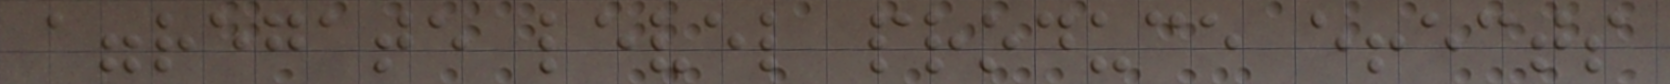aggregate level produce effects
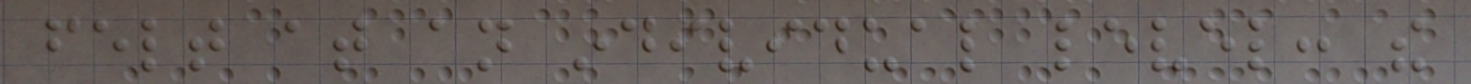felt at an individual level: the
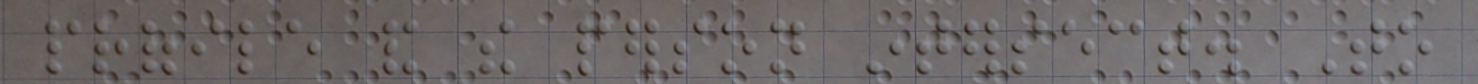profile and the person intersect. To
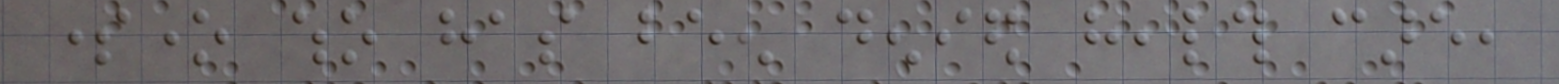someone who has been denied health care,
